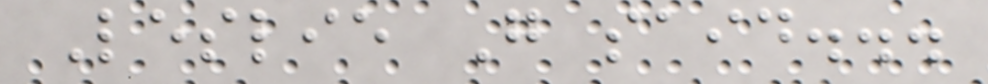Leslie G said...
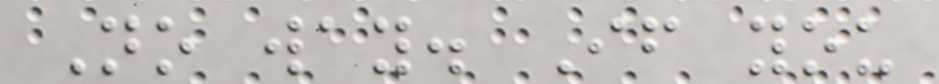No way. If you
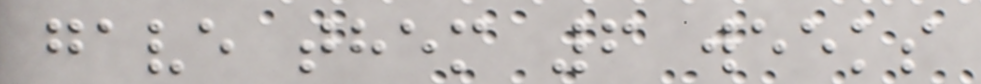gave them 6 weeks
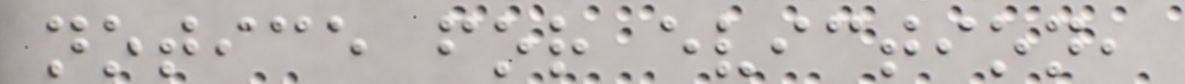notice for eviction,
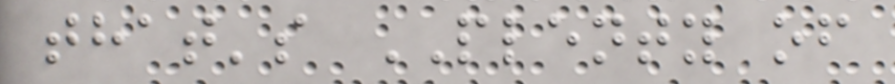that's PLENTY of
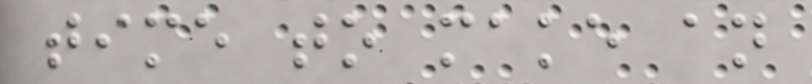time to make an
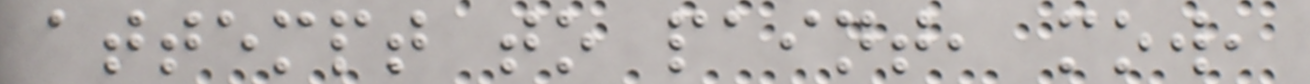attempt to paint, mow,
